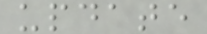update
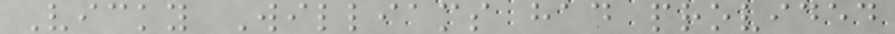Vicky Williams had provided
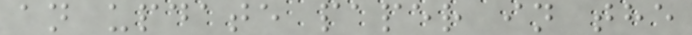an update paper in the
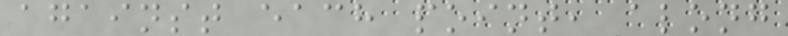against each point, along
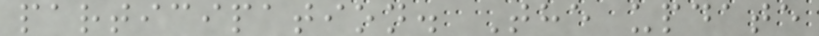participation. The update
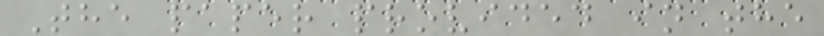The paper provided in the
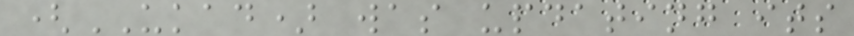(UKAD) was updating its
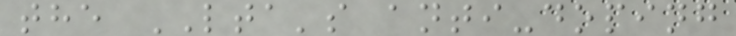the LTA's anti-doping
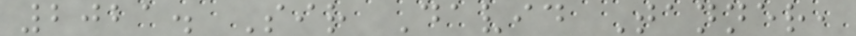2021. Sir David Tanner,
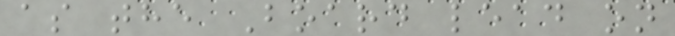as the Board lead on
